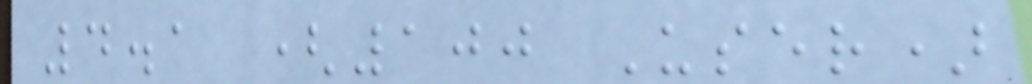4.1 (100 User)
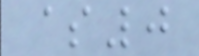$0
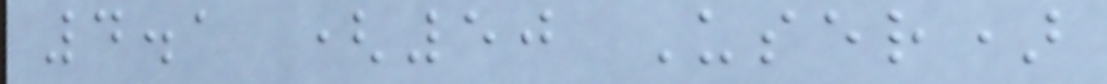4.1 (50 User)
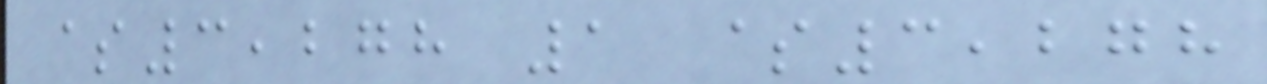$3,278 1 $3,278
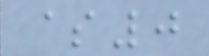$0
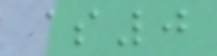$0
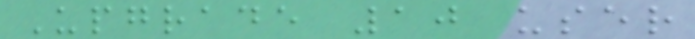Upgrade 10 user
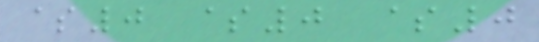$0 $0 $0
